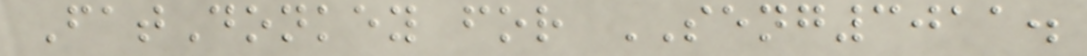FatDonkey for SENG3011.
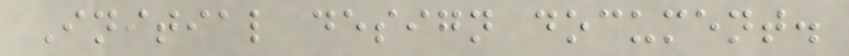Initial design document.
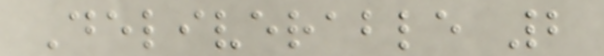Deliverable 2
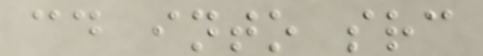cd into src
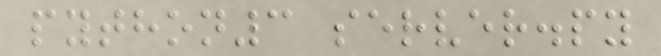python3 server.py
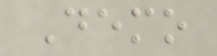Demo
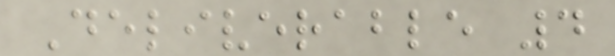Deliverable 4
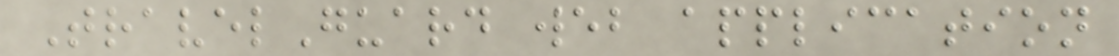TravelGuard web application
